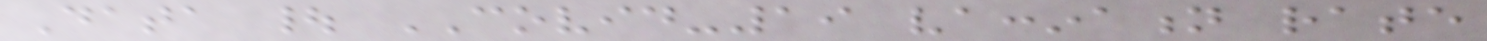Data | COVID-19 vaccination rate
